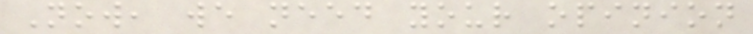Now, we need your opinion
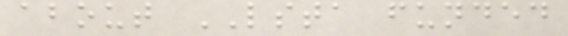about LSTA funded
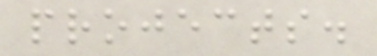projects.
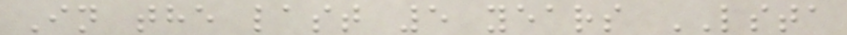In the last 5 years LSTA
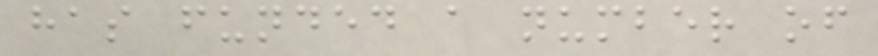has funded a number of
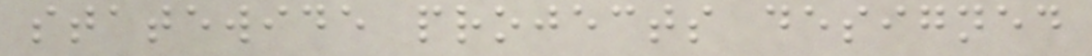statewide projects designed
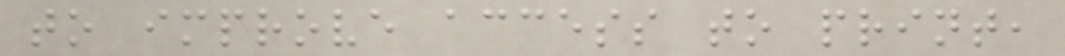to improve access to print,
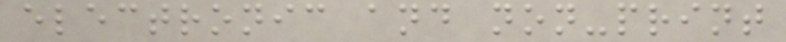electronic and non-print
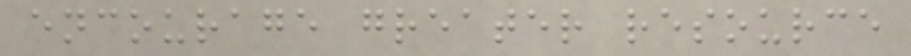encourage greater resource
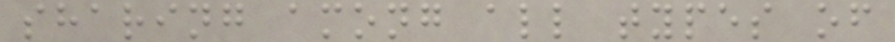sharing among all types of
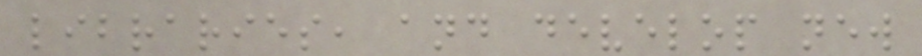libraries, and develop new
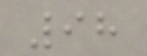98
